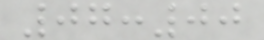07:00
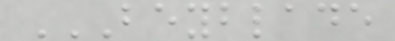BEYBLADE
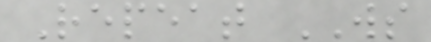Repeat WS
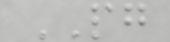PG
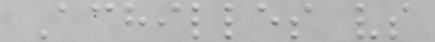Achilles vs
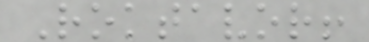Roktavor!
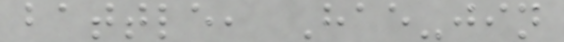battle, Hae-jin
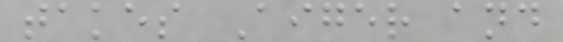takes Aiger and
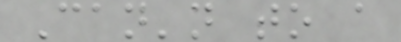Can'n to a
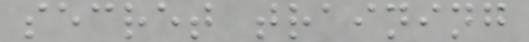secret training
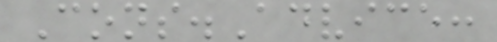Cons.Advice:
